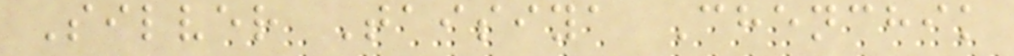Silver Taisiya Chenchik
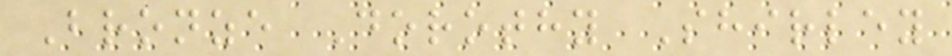Bronze Dorothy Shirley
